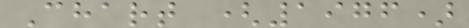Chart (1976)
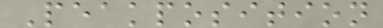Peakposition
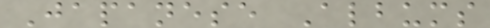Japanese Albums
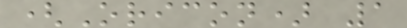(Oricon) 1
